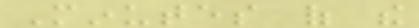Minutes of the
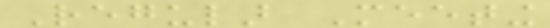Regular Meeting
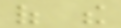of the
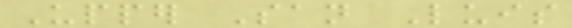Upper San Luis
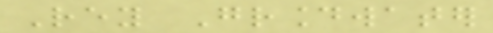Rey Groundwater
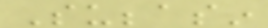Subbasin
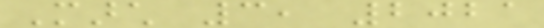March 3, 2021
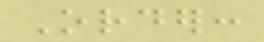Order:
